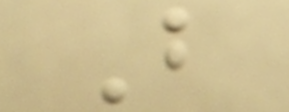B
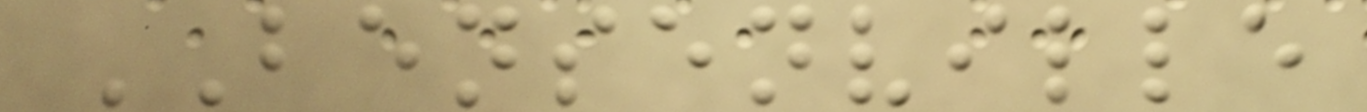BENSENVILLE
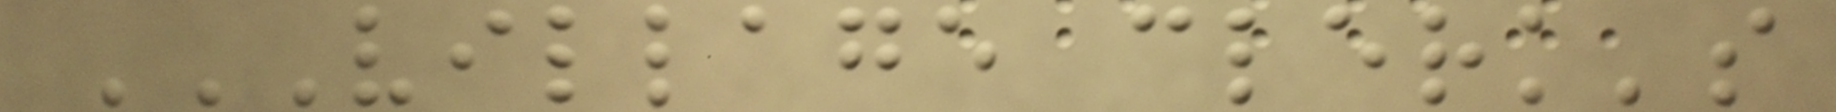VILLAGE CLERK'S
